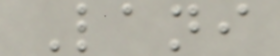Lani
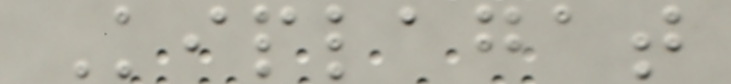Kiplagat
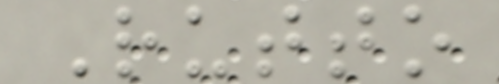Rutto
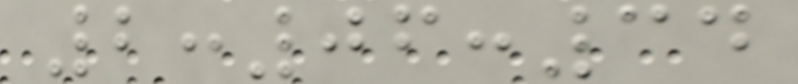2:06:34
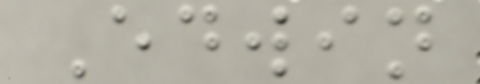Edwin
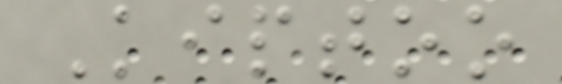Kiptoo
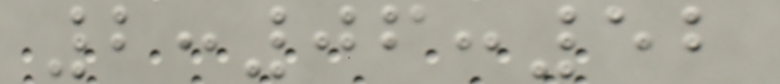2:06:52
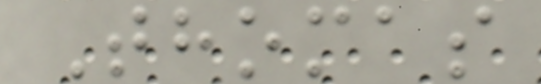Thomas
